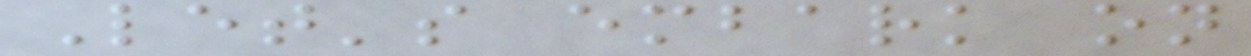Let's embark on
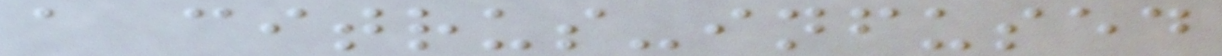a citrus-infused
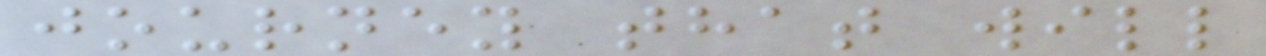journey that will
